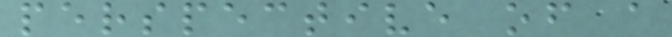perspective of a
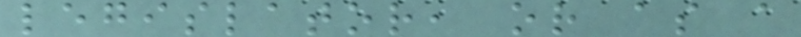legislator, or as a
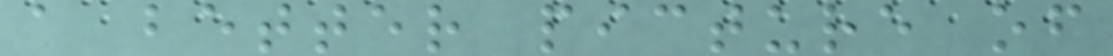a better picture of
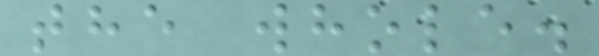the whole.
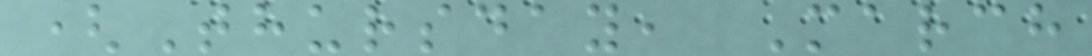(Thursday, March
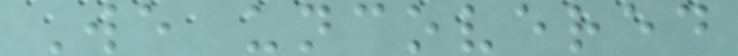We uncovered
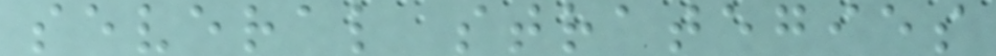several strategies
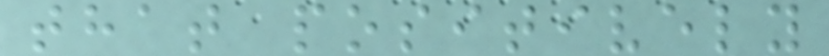that positively
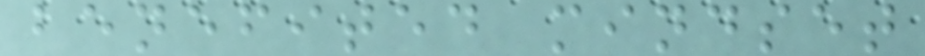benefited mindset
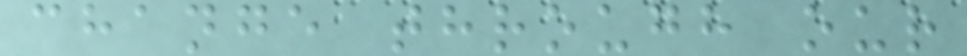change through our
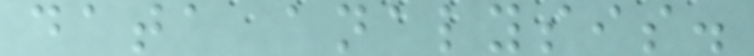data analysis.
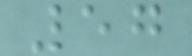57
